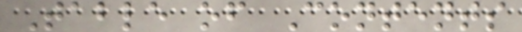Table of Contents
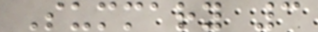Summary 3
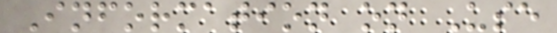Information on Use
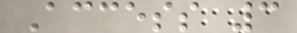Access 3
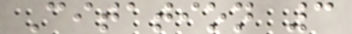Citation 3
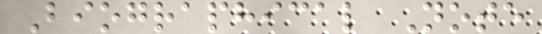Biographical Note
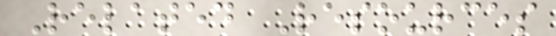Related Resources
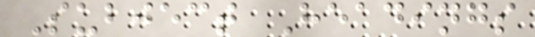Subject Headings
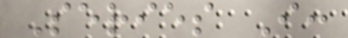Series I:
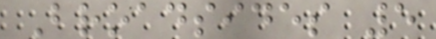Broadsides 5
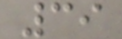39
